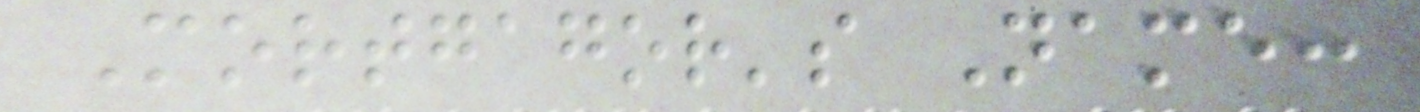Mortgagor's Name:
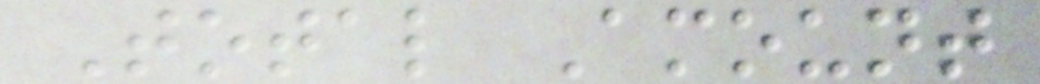Total Amount
